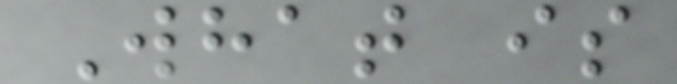What is
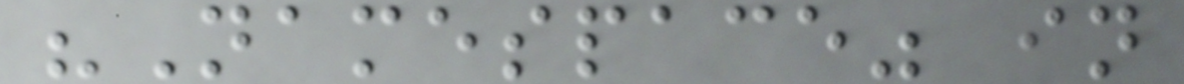"Namespace" in
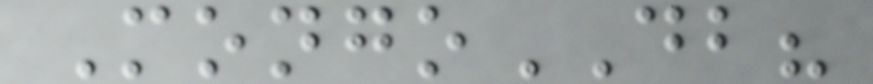MongoDB?
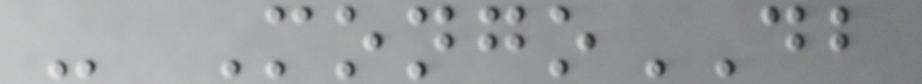- MongoDB
